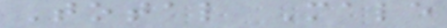Total Male
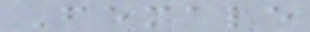Female
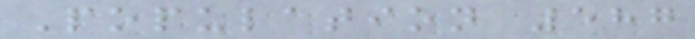Population 587
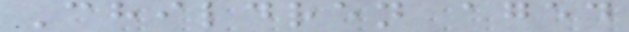Children aged
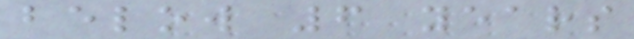below 6 years
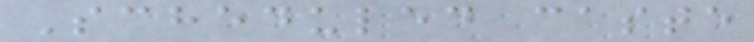Scheduled caste
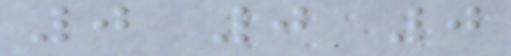0 0 0
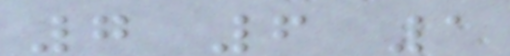7 6 1
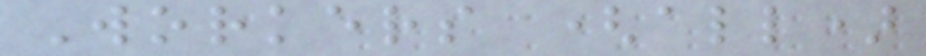Workers (all)
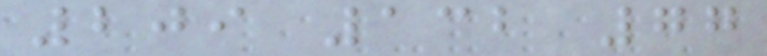209 132 77
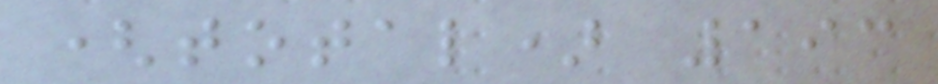(total) 193
